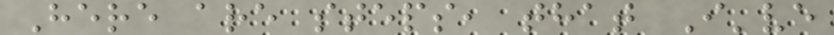Here are steps, that I've
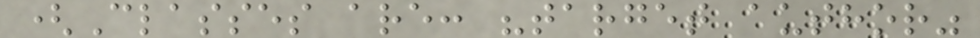(Classes are: "target author"
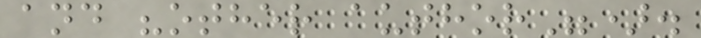and "other author").
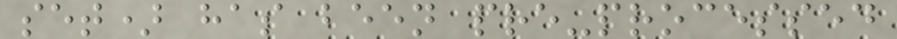set) has been pre-processed
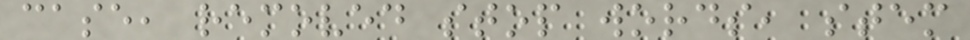case, removed stop words, stem
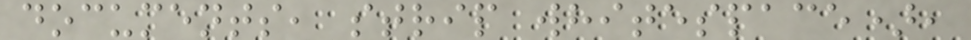documents, strip whitespace),
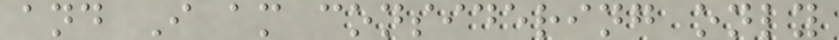and I am considering only
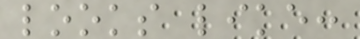looks like:
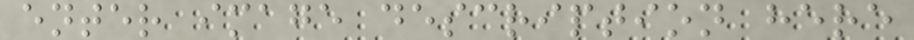enter image description here
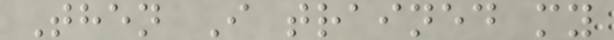Then I trained my
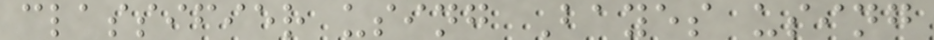classifier using Bayes using
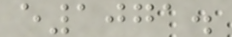e1071.
